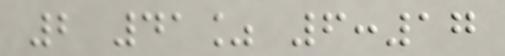2 41% 6:17
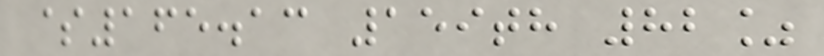$165.13 159th 82%
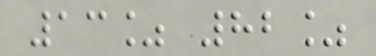13% 82%
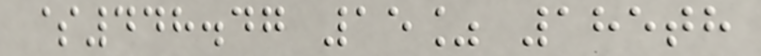$448.47 15% 185th
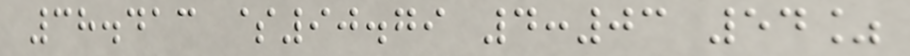38.413 $90.79 4:03 54%
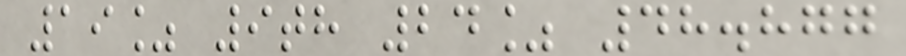19% 9th 24% 48.877
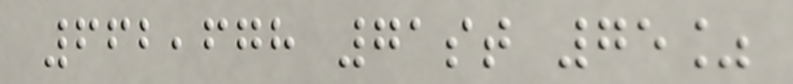662,678 71st 75%
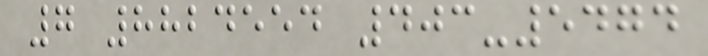7 8824554 403-5474
